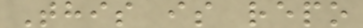This is repo
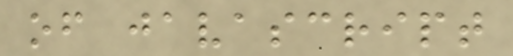of javascript
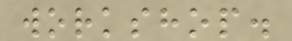workshop.
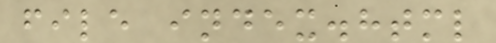file index.html
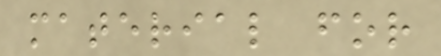material for
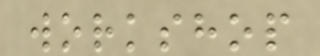workshop
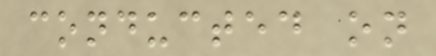conducted on
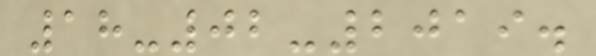18-02-2019.
